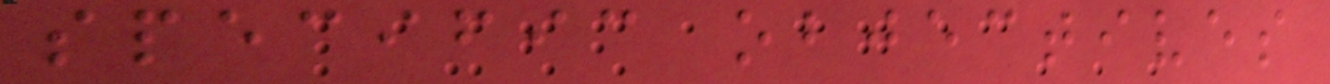specific objectives
